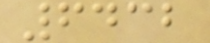6432
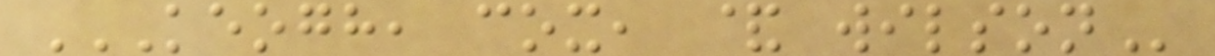KEOGH, COX, & WILSON
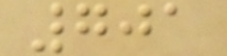701
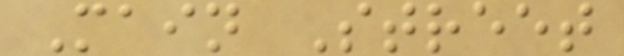Main Street
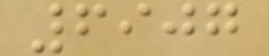6907
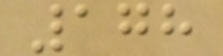178
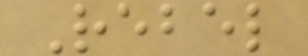Rebel
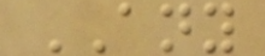ANY
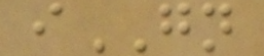iGN
